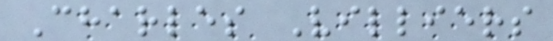Charles Villiers
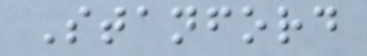Stanford
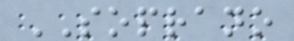SOPRANO
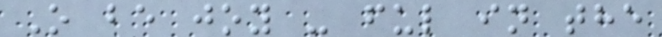O be joy - ful in the
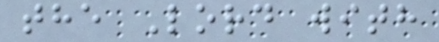the Lord with
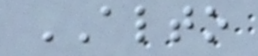ALTO
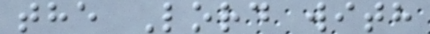the Lord with
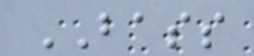BASS
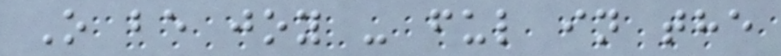O be joy - ful in the
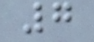7
